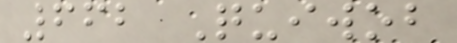662 Quiwob
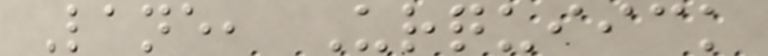Lane, Urquiick
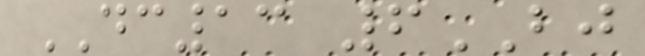DC13 6BJ
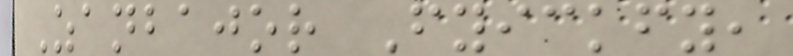Zanbajor Fyickfy,
